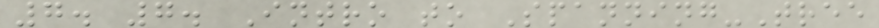7. 7. Intro to Spanning-Tree
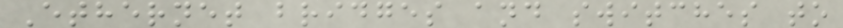Ethernet bridges and switches to
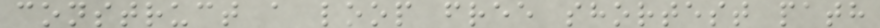construct a loop free shortest path
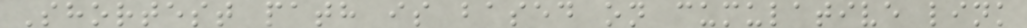Shortest path is based on cumulative link
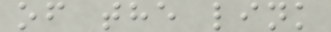of the link
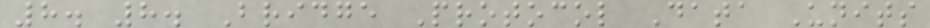8. 8. Bridge Protocol Data Units
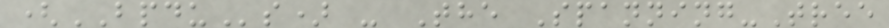(BPDUs) - The Spanning-Tree
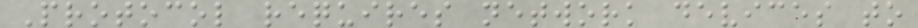Protocol requires network devices to
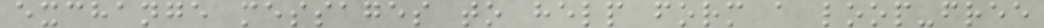exchange messages to help form a loop-free
